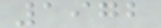1972
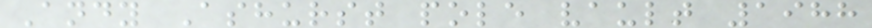Andy Ashurst pole vault 1988
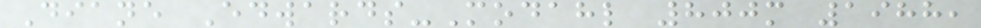Diane Edwards-Modahl 800m 1988,
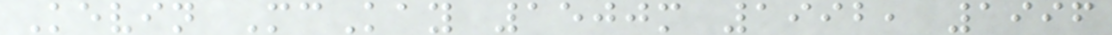Kevin McKay 1500m 1992, 1996
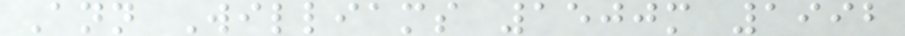Ann Williams 1500m 1992
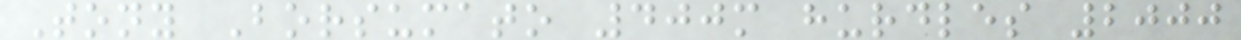Tony Borsumato 400m hurdles 2000
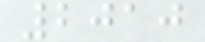2010
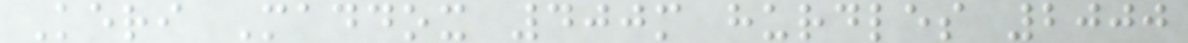Keri Maddox 400m hurdles 2000
